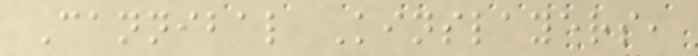Cannibal Kinslayers,
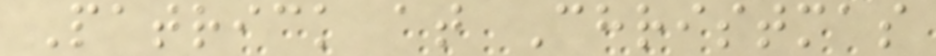Patrick at Christmas
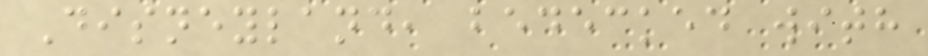Disneyland, bedecked with
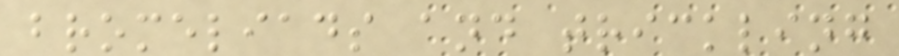bromeliads and trickling
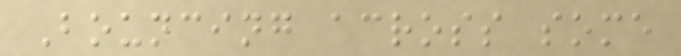Bouncing across some
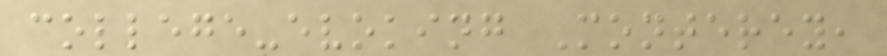college-evoking Monterey,
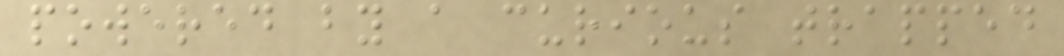powered by a curious trapped
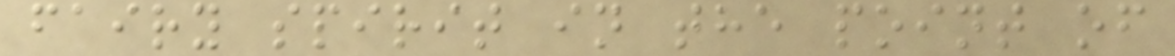fairy spirit in the point of
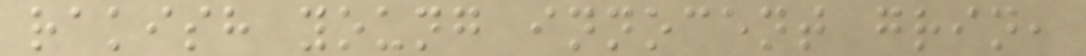rakish young innocent grin,
